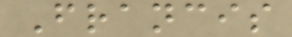Francis
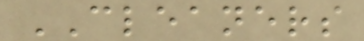CLEANERS
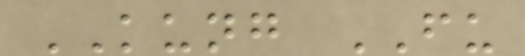KUNG FU
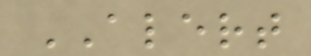ALERT
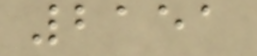2151
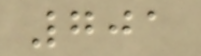701
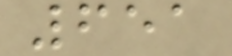651
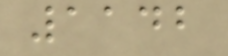1142
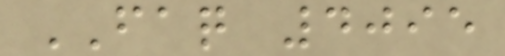FAQ 4095
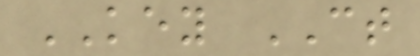KEY CT
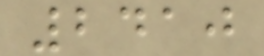2410
